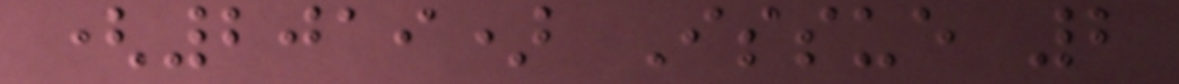(2019) Issue 2
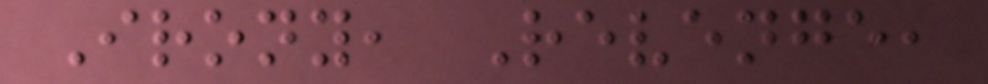Irony, Revenge,
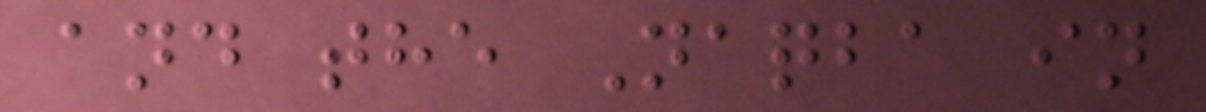and the Naqba in
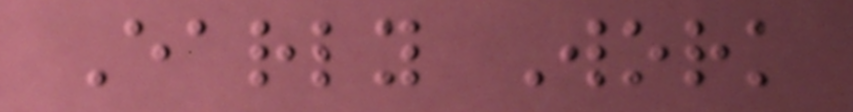Early Work
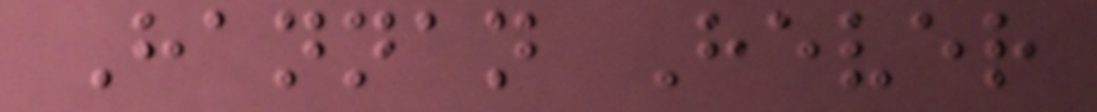Hannan Hever
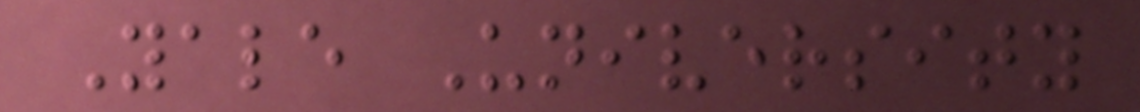Yale University
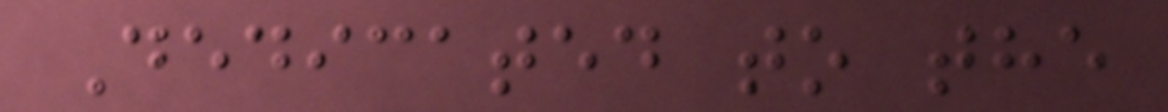Dedicated to the
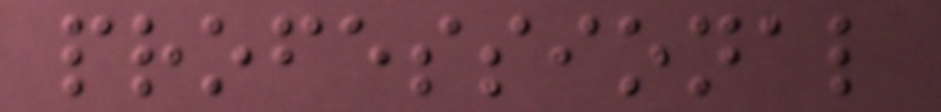professional
